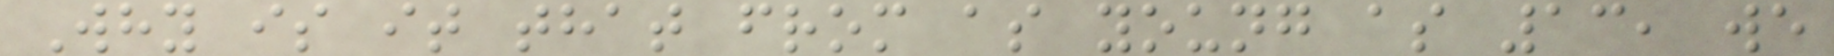Why is it that from as young as 13, we
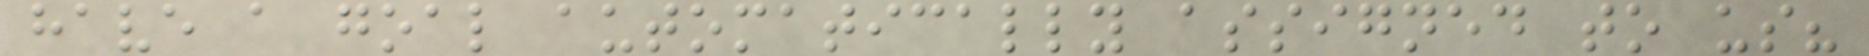have a goal automatically assigned to us?
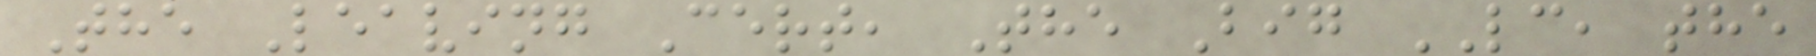The Leaving Cert, The Big LC, the
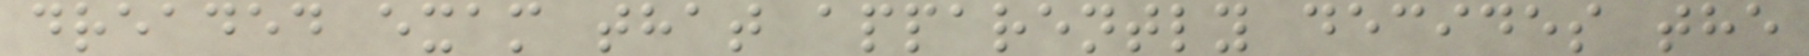dreaded exam that apparently decides the
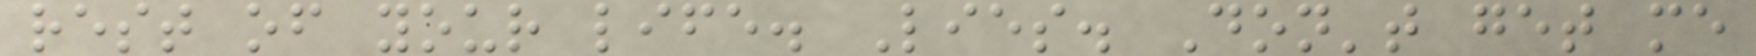rest of your life. Lies. Don't get me
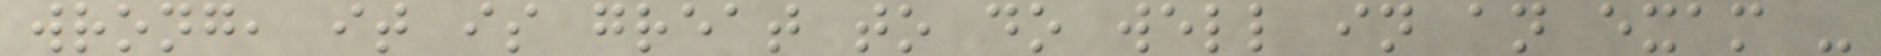wrong, it is great to do well in an exam -
